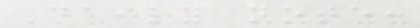Daily note:
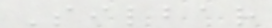Silbar
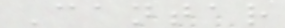Cantar
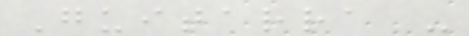Guitarra -
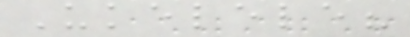Ukelele?
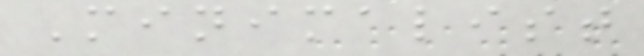Minimalist
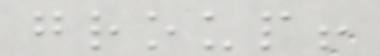group!
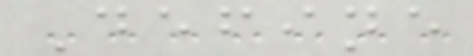Define
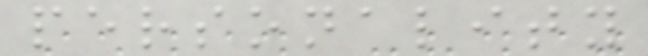personality
